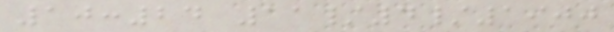10:24 11/4/1900
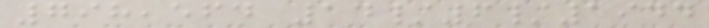798,564 14/6/1944
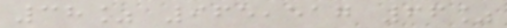38% 965,517 66%
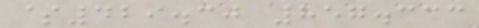$429.30 857.333
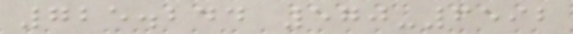725.244 570-6592
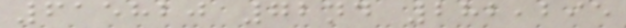615820 72nd 282,295
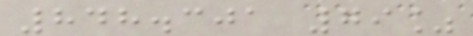848.301 79%
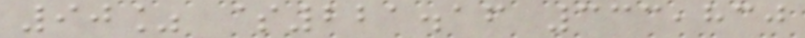90% $221.16 333,830
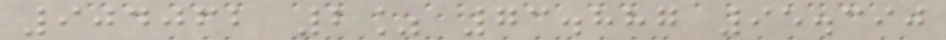904062 2% 73.887 95.390
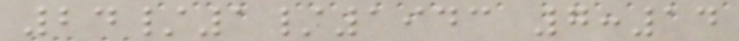24/1/1943 7:14
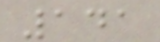141
